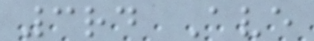3rd Ave
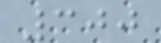300
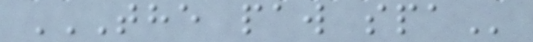THE PAW SPA
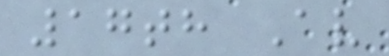17th Av
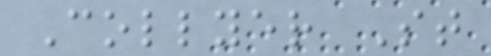Collyer St
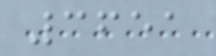3651
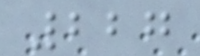227
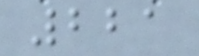221
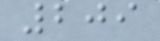209
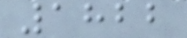1822
